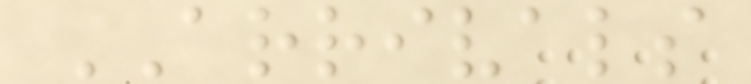ARRIVALS
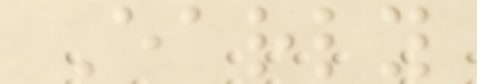Early
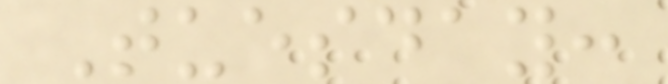Tuesday:
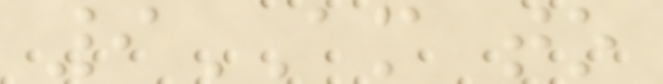9AM to
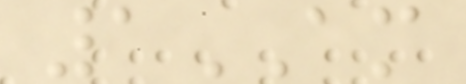1AM
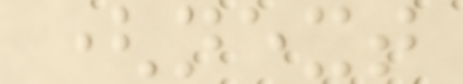(next
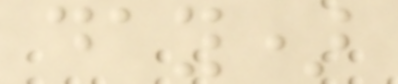day)
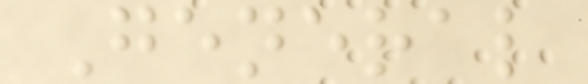General
